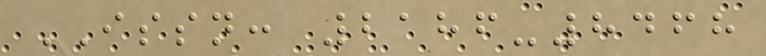ISSN: 2186-8468
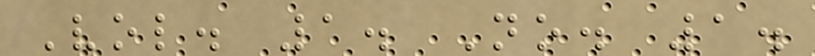Vol. 1. No. 1.
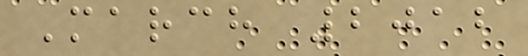March 2012
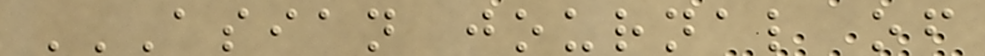ASIAN JOURNAL OF
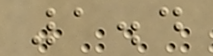1.4
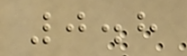0.8
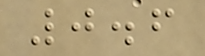0.6
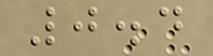0.4
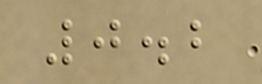0.2
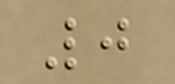0
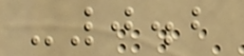-0.2
